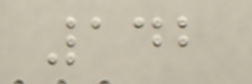142
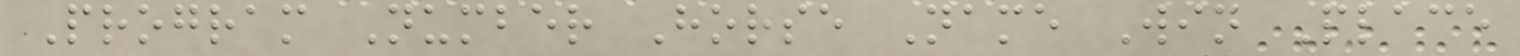Program Number Horse Name Win Place
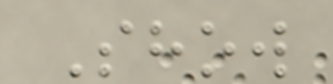Show
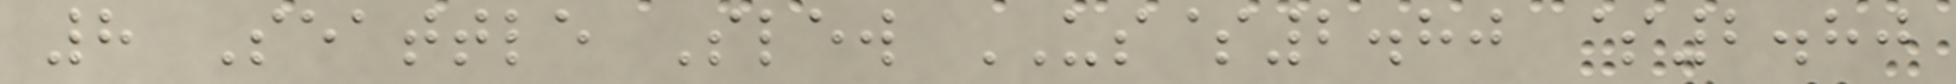8 Seattle Slew US$2.80 $2.80
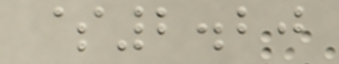$2.20
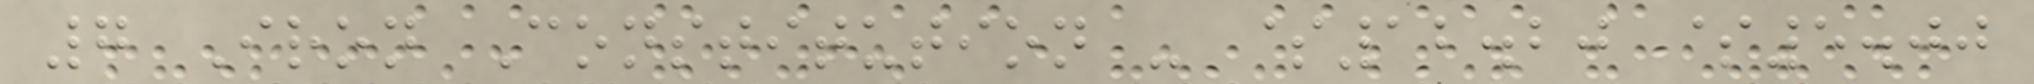7 Iron Constitution - $12.20 $5.00
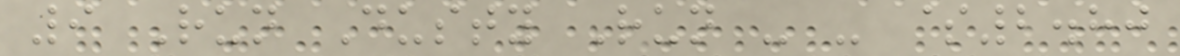9 Run Dusty Run - - $2.80
